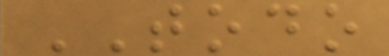TODO
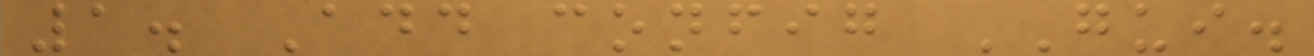1. Add config GUI.
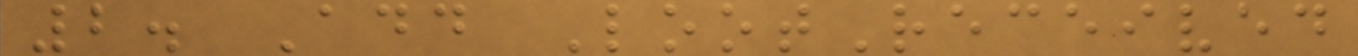2. Add LootReceived
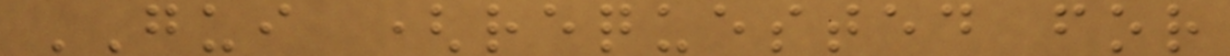GUI (requested for
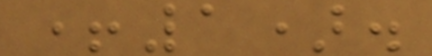+1).
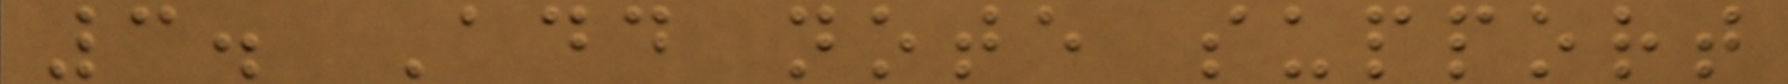3. Add note support
